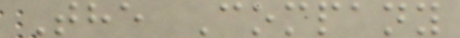The Company
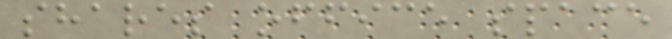shares office space
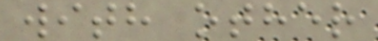with other
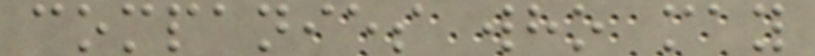companies who may
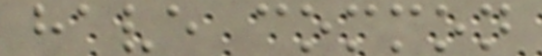have common
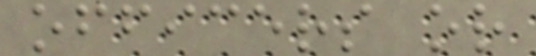officers or
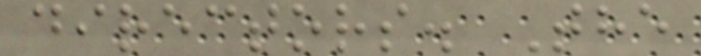directors. The
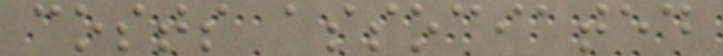costs associated
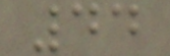44
